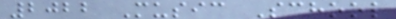2022 Music School
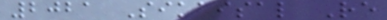2021 Sikaisal Re
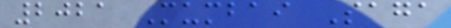2021 Mumbai Saga
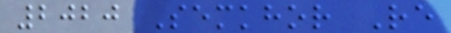2020 Semkhor Re
